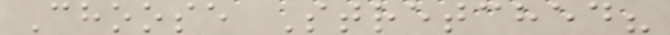Choose Stretched?
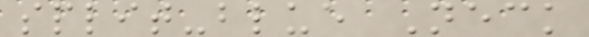split-blue Neck
